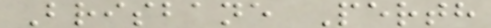Brisbane Perth
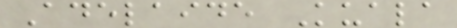Adelaide Kuala
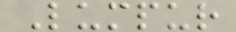Lumpur
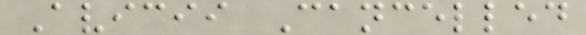Avicii Cancelled
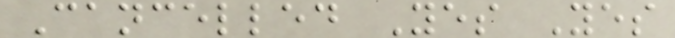Cancelled Yes Yes
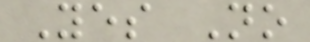Yes No
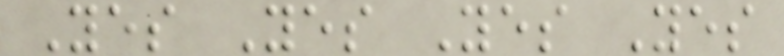Yes Yes Yes Yes
